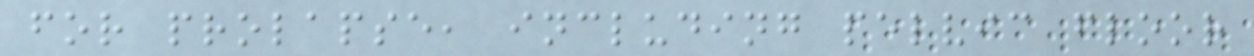for prolapse, including pelvic floor
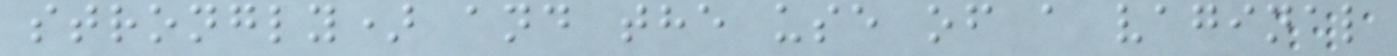strongly) and the use of a vaginal
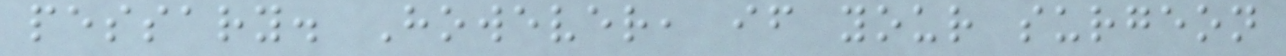pessary. However, if your surgeon
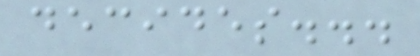decides...
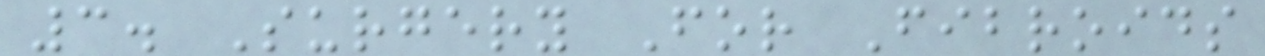3. Surgery For Fibroids
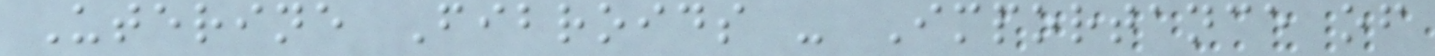Uterine Fibroids - Importance of
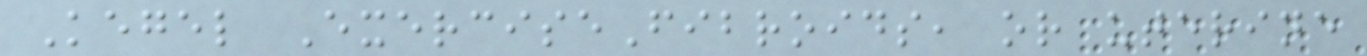Kegel ExerciseFibroids, or uterine
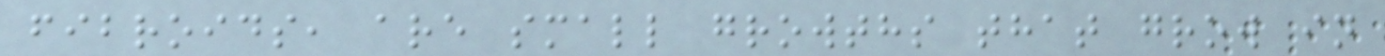fibroids, are small growths that grow in
